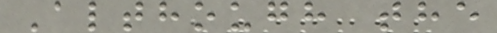Although the
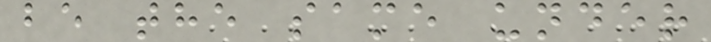be the same under
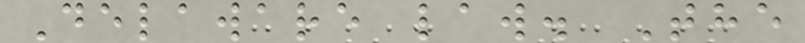Delaware law. The
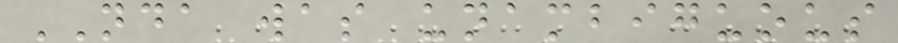NDA was unambiguous
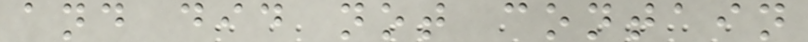and did not contain
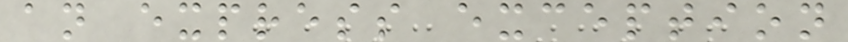an express exception
